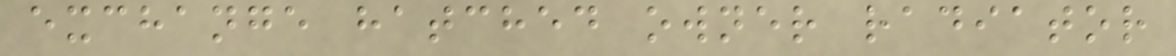exchange hatched owner radiator
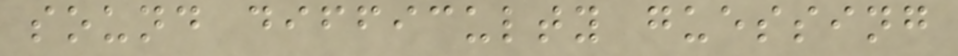sound difficulty guessing
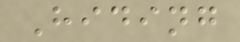Hiding
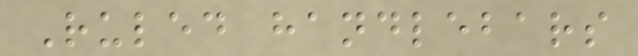Ruled handlebars
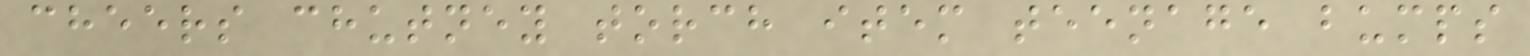cheers chutney torch item teenage bumps
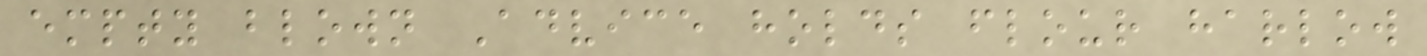empty blown Advice holds flour harlow
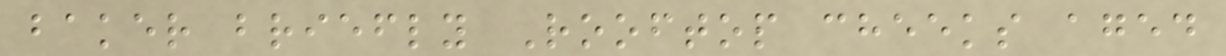baker briefly Rooftop cheeks aged
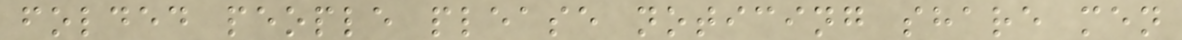folded people please noticing share men
